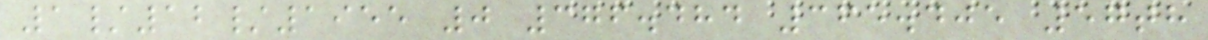1/12/1955 0 376.484 365.405 57th
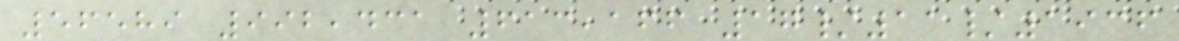56589 992,431 613,166 17/11/1936
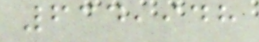634,948
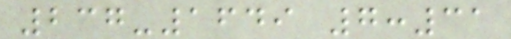237-1649 7:31
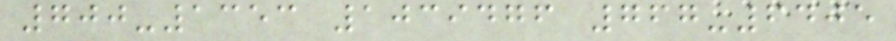700-1353 1039476 767-6405
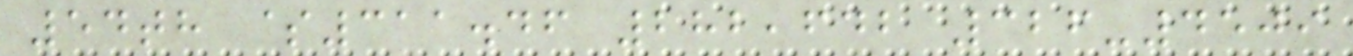54th $311.46 282,642 326-4509
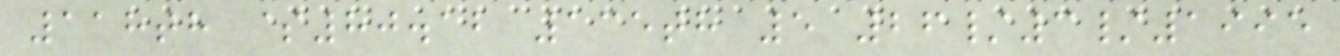118th $80.12 135th 5 26/3/1995
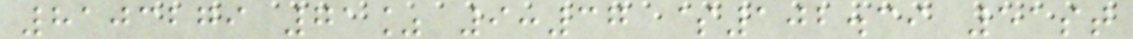8103279 71% 9:37 $102.39 51st
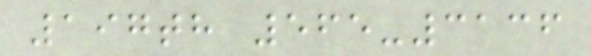197th 565-3136
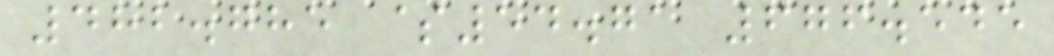482.785 $54.71 676.545
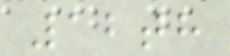12th
